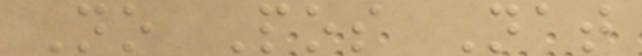No Pos Nat
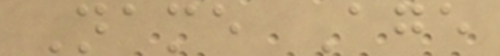Name Age
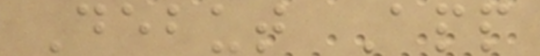Debut App
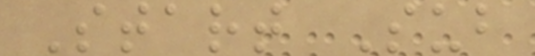Start Sub
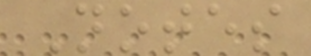Notes
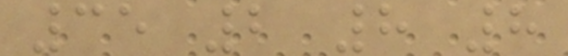35 2 8 8
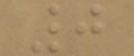0
